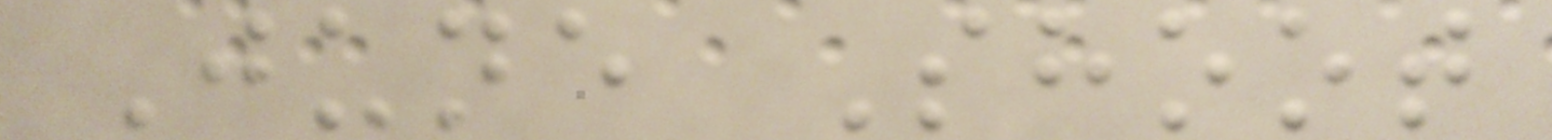June Shoot
